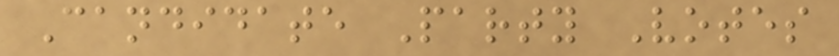Candidate Party Votes
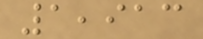1,913
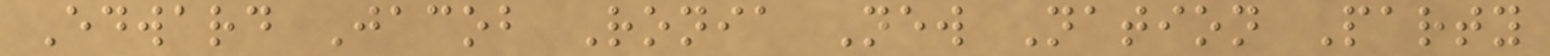Edward Jacob Ronia New Nation Party
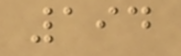194
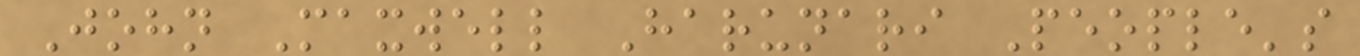John Maxwell Harunari People's
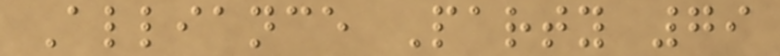Alliance Party 79
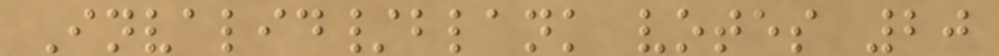Invalid/blank votes 20
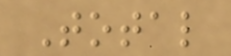Total
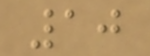10
